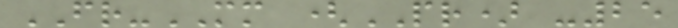FR-MM (PR) -25
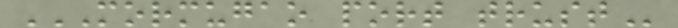MORMUGAO PORT TRUST
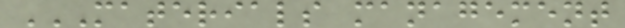MATERIALS MANAGEMENT
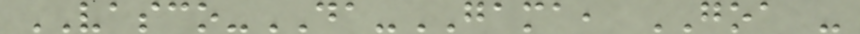VASCO-DA-GAMA, GOA -
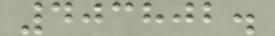403802.
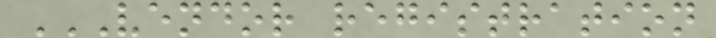VENDOR REGISTRATION
